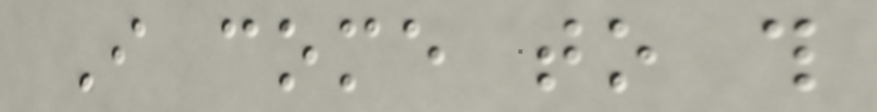I come to this
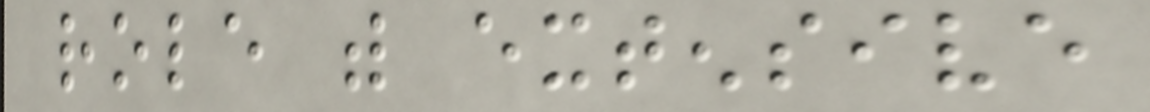role with extensive
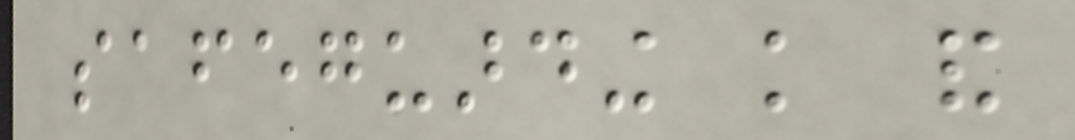safeguarding knowledge and
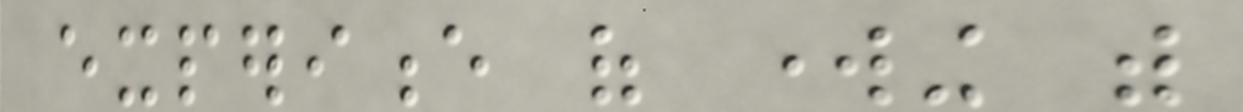experience of working with
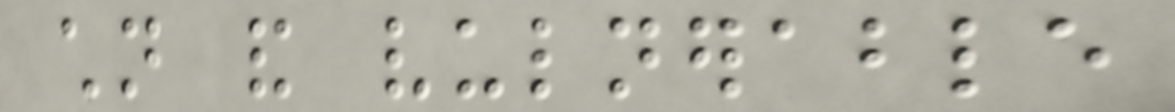children and vulnerable
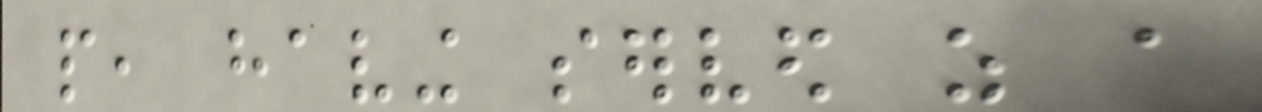people, having served as a
